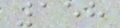158
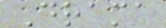Drama
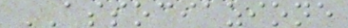ASSOCIAZIONE
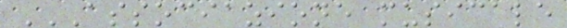ASSOCIAZIONE MUSICALE
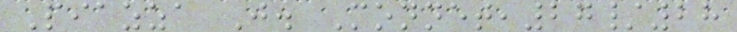Piazza J. Monnet,27/28
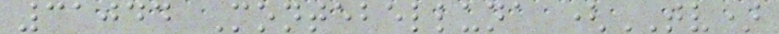31044 Montebelluna (TV)
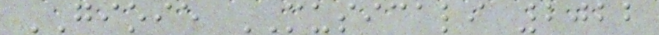GIOIE MUSICALI 2022
